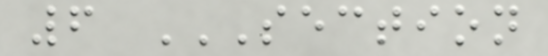6 SECTION
